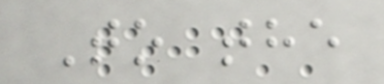To the
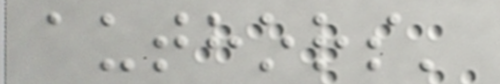authors'
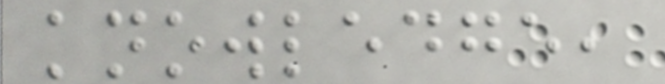knowledge,
